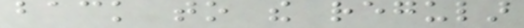back to the regular
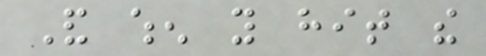And when you hit the
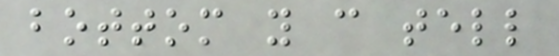bottom you can tell
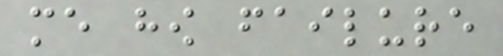me how failure
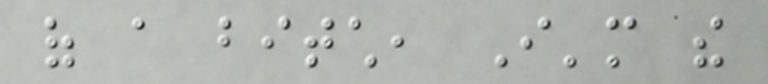of a bitch, I'm the
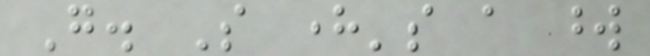Go. So here's a word
